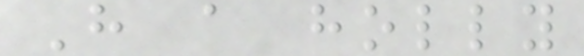Have a holly
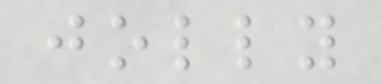jolly
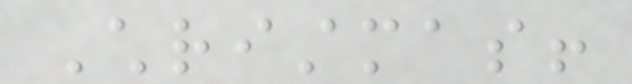Christmas!
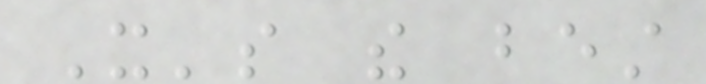It's the best
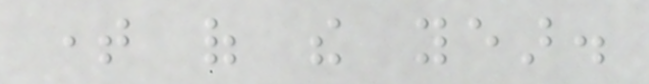time of the year.
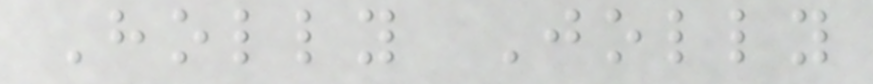Holly Jolly
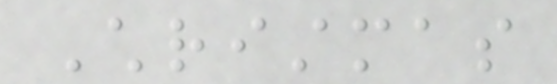Christmas
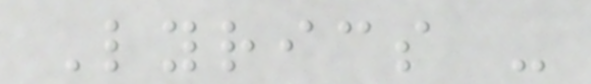Lyrics -
